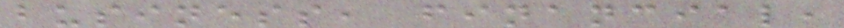business, financial,
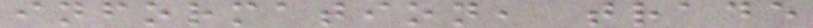information, trade
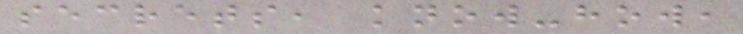secrets, know-how,
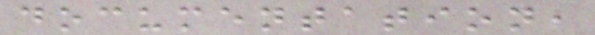documentation,
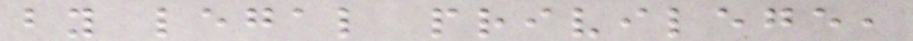by legal privilege,
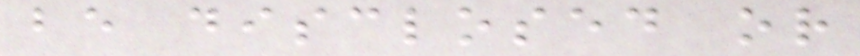be disclosed or
